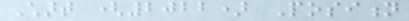Chart (2022) Position
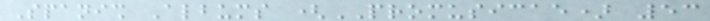Spanish Albums (PROMUSICAE) 53
